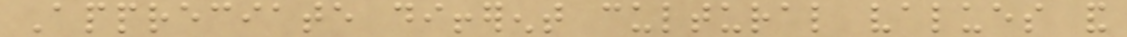Appreciate different cultural values and
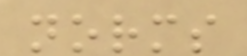norms
